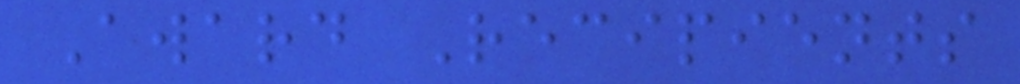Award Recipients
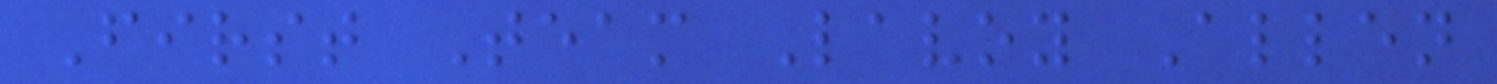First Team Lavoy Allen
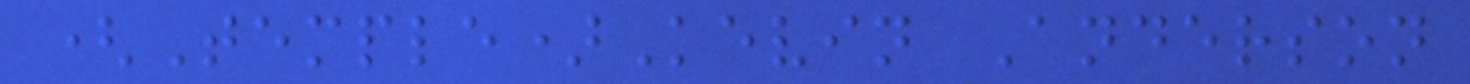(Temple)Kevin Anderson
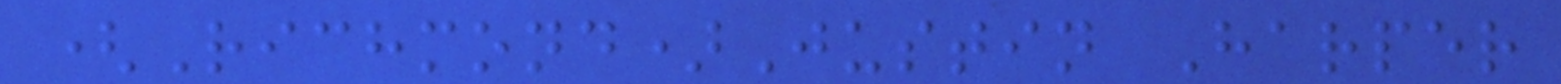(Richmond)Justin Harper
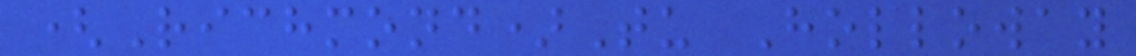(Richmond)Tu Holloway
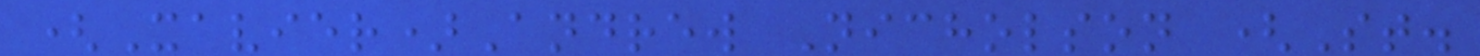(Xavier)Andrew Nicholson (St.
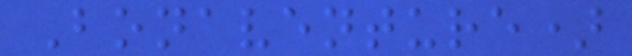Bonaventure)
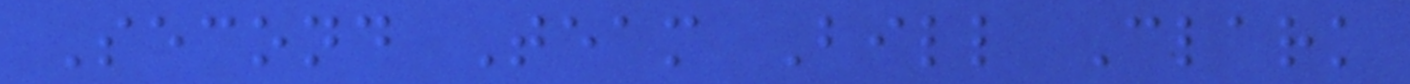Second Team Bill Clark
